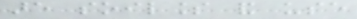are soilless and use
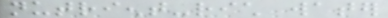nutrient-rich water
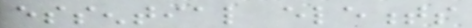essential elements
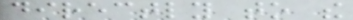directly to the
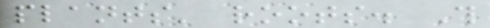plants' roots. This
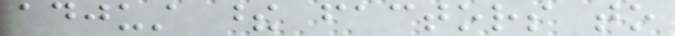adjust these factors to
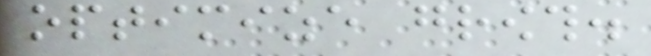optimize growth.
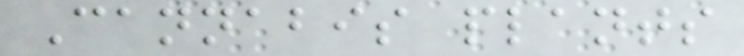Cannabis plants
